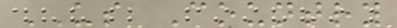US Country
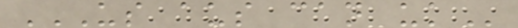US AUS CAN UK
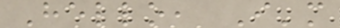Hello, I'm
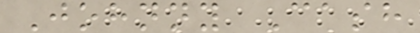Johnny Cash
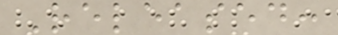Released:
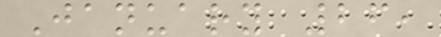January 26,
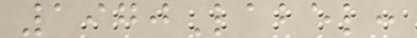1970Label:
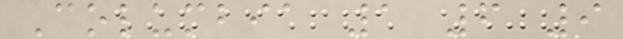Columbia 1 6 9
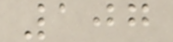107
